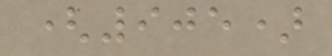(905)
